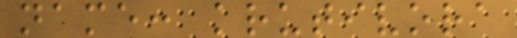name: krutivora
